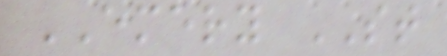EMERY ST
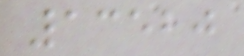13520
